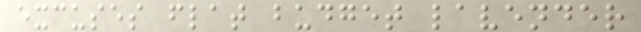excuses flat budget lavender
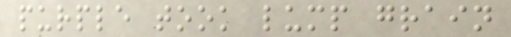purple took lump grain
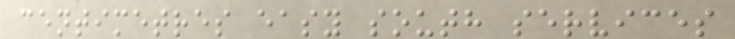centimetres easy south services
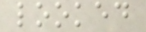looked
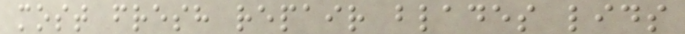most fresh repair blades lids
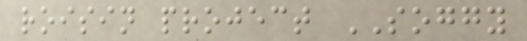roisin project SOGGY
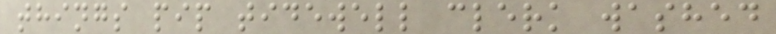things pip tidewell clerk washed
